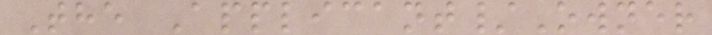The Applicant/Owner
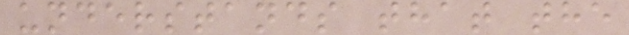understands that the
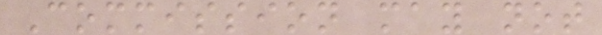Commission may not
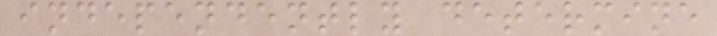independently determine
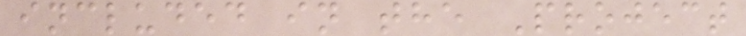included in the Project
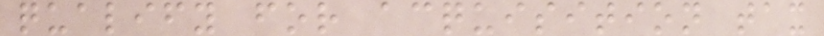qualify for acquisition tax
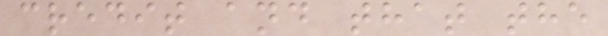credit and that the
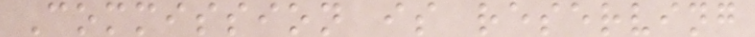Commission is reserving
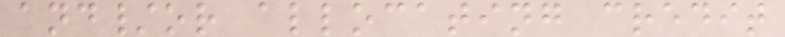and/or allocating credit
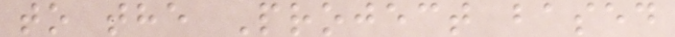to the Project based
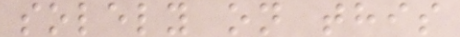solely on this
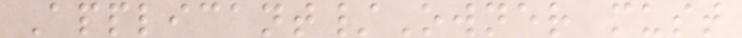Applicant/Owner must
